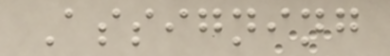Assigning
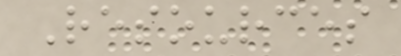Resources
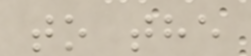to the
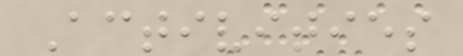Activities
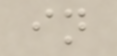in
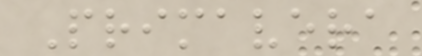Primavera
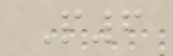P6
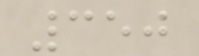350
